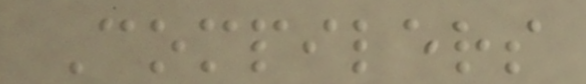Compilers
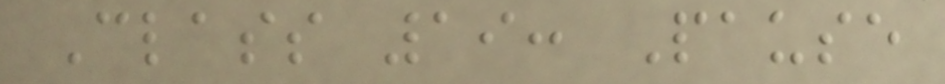Class 19: Pause
